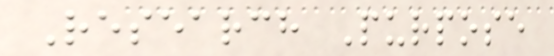Research Purpose
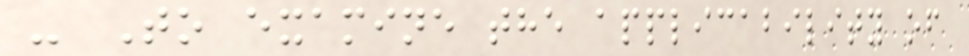- To examine the applicability of
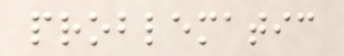problematic
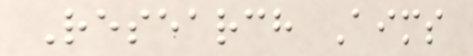Research Aims
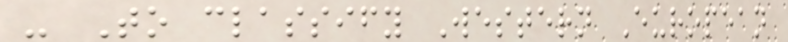- To classify Western European
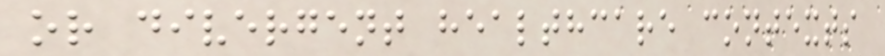or divergent healthcare contexts
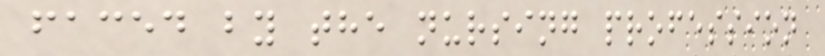faced by the nursing profession
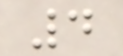4
